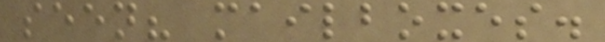seen? mailboxes.
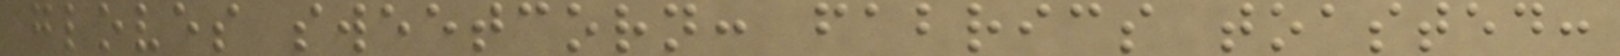gloves sweetcorn: fabrics toasted:
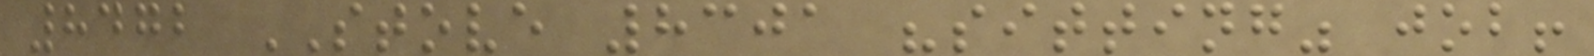8472 STOVE 8301 "sitting" job!
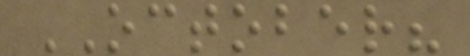OCTOBER?
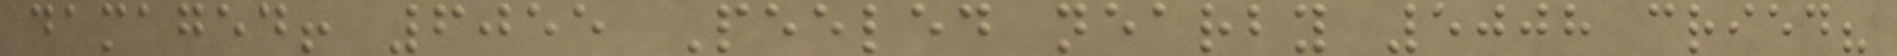damaged! 6055 Peeled nearby 5008 cried?
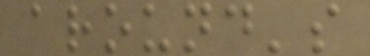around's
